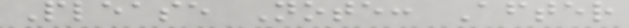Please Note: After
